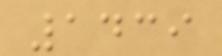1439
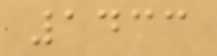1433
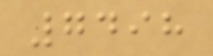7498
